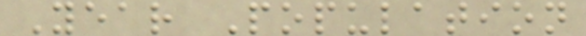Year Population
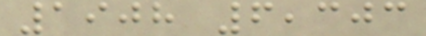1908 6,303
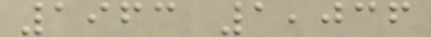1963 1,036
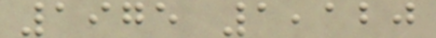1975 1,120
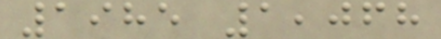1985 1,068
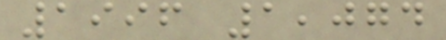1996 1,074
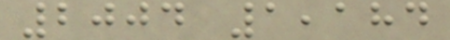2004 1,184
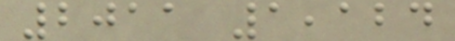2011 1,124
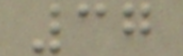37
